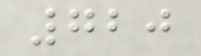720
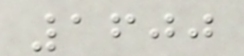1600
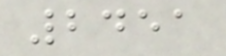2451
